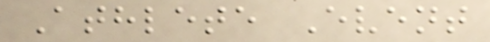Athlete Event
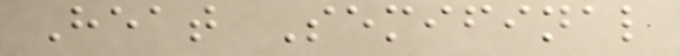Heat Semifinal
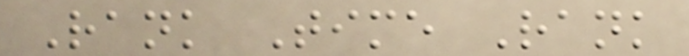Rank Time Rank
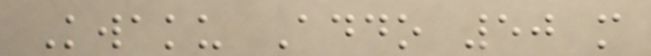Kwaku Addo 50 m
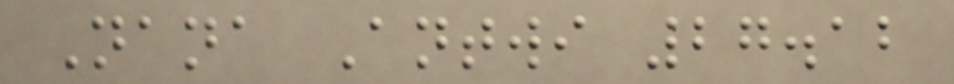Nana Antwi 27.12
